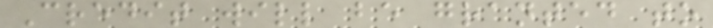Credit will be granted to
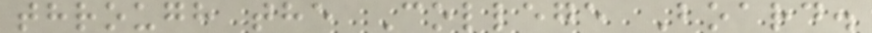through the College Board.
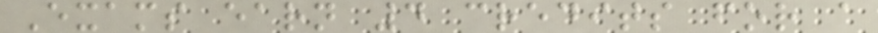Exams earn 4 credits for a
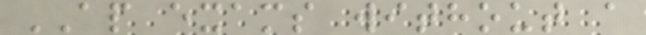AP exams without a
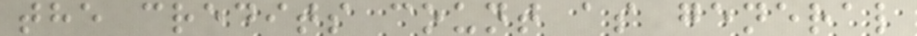the credits count as general
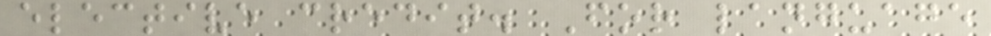elective credit. For language
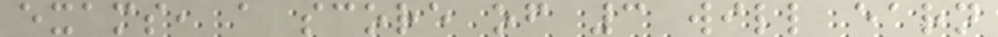exams, a score of 3 will earn
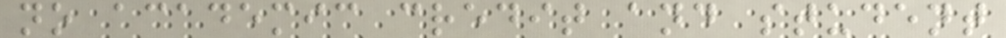no academic credit and student
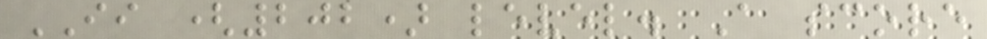II (202) level. A score
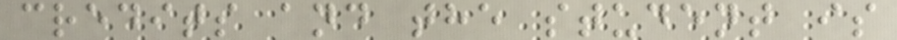credits and the student is
